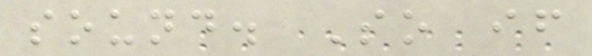sound. So if
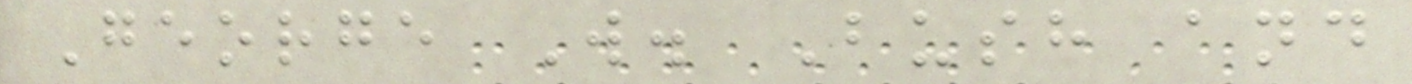George W. Bush and
